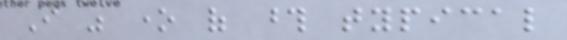I was one of those typical
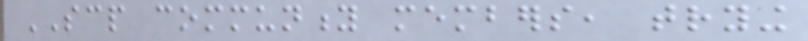SCP community members, trying
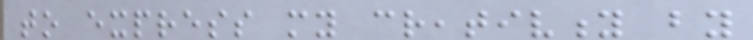to express my creativity by
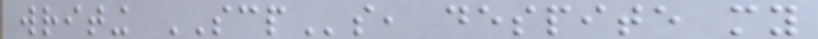writing SCPs, despite my
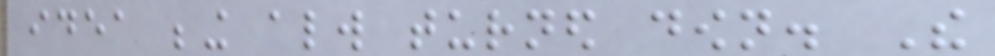idea being always turned down. The
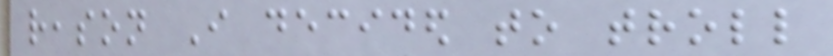reason I decided to troll
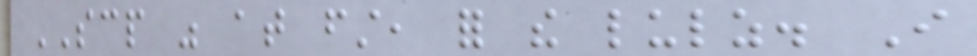SCP was at first, for the lulz. I
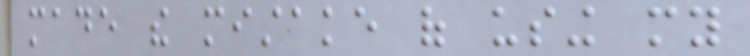made the mistake of using my
